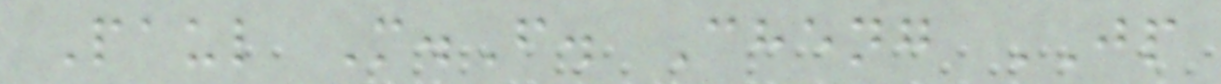Paul M.F. Cheng JP
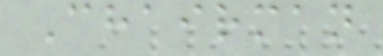Chairman
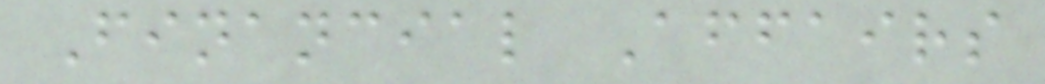Financial Affairs
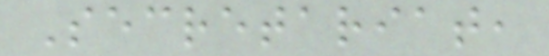Secretariat,
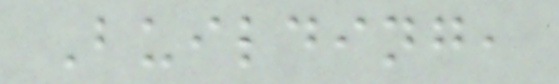Building,
